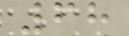68
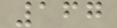167
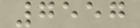7557
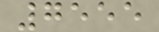7555
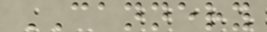CANNERY
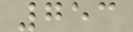753
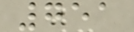751
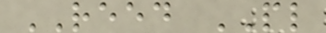REED PL
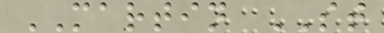MARTIN ST
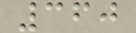360
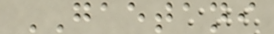GAETANI
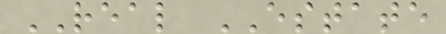REAL ESTATE
